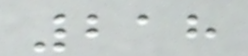218
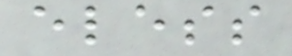eless
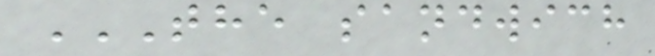THE SANDWICH
